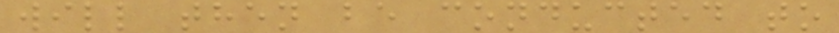will then be conducted to
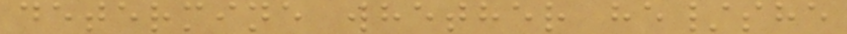determine whether he/she
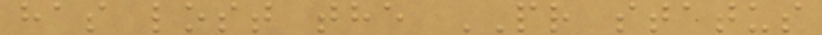has lost the PR status
